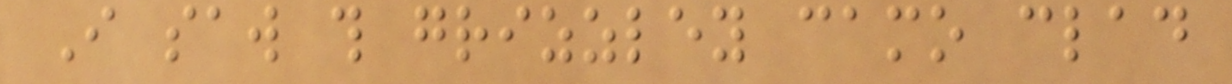I saw this grizzley camo clad
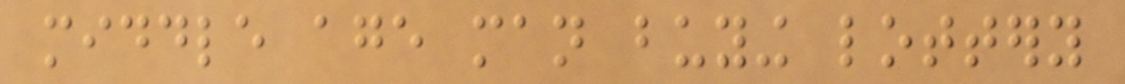middle age man buying lottery
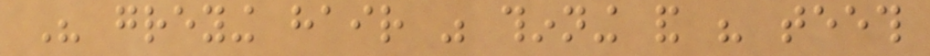His greying hair was thinning and his teeth
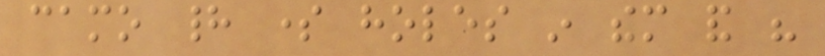camo had some holes in them and his
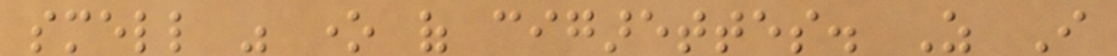smell was one of cigarettes. As I
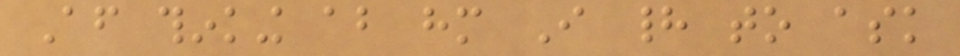After thinking about him I had to ask
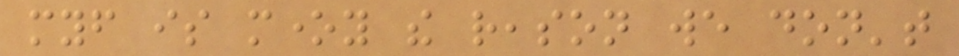myself is money the reason we don't
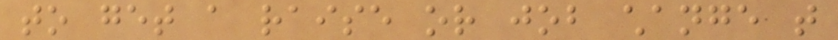to get a raise or job change that
